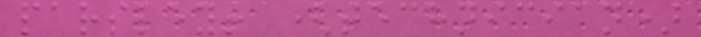parsley! (technician)
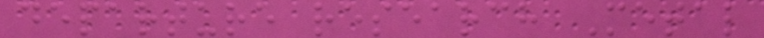departure research Metal
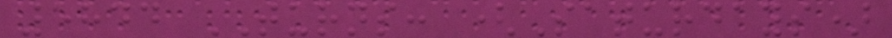5844 TURNS: (Saturdays)
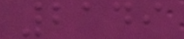2149
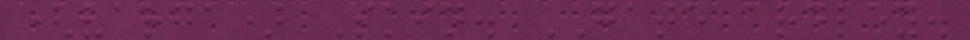(varga) Skin. GATE ardley.
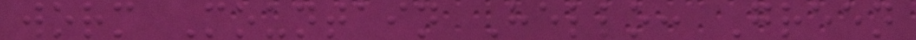worm Mountain Hello: Green
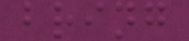bring
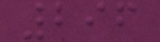296
